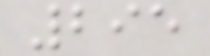295
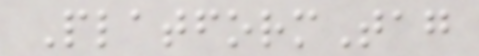PlatformTag
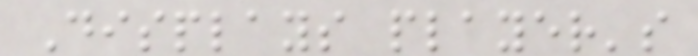Displays player's
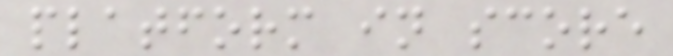platform in score
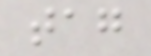tag
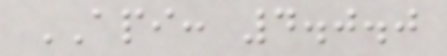API: 4.0.0
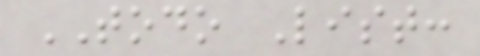TODO List:
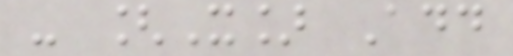- [X] Add
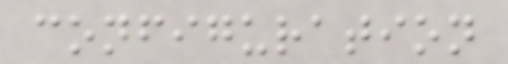configuration
